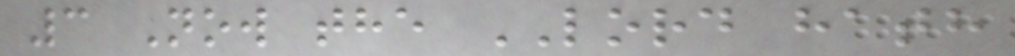3 Now the LORD hath
